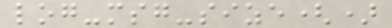log-msg-size()
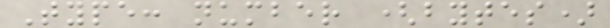Type: number (bytes)
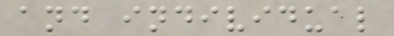and individual
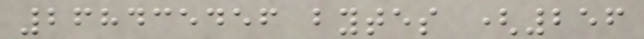268435456 bytes (256
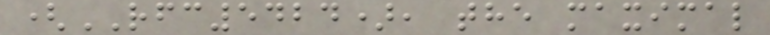(RFC5424), the maximal
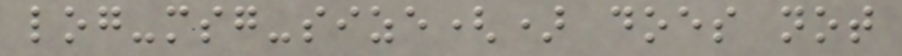log-msg-size() does not
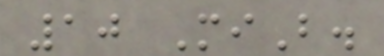10 MiB.
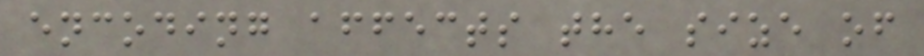encoding affects the size of
